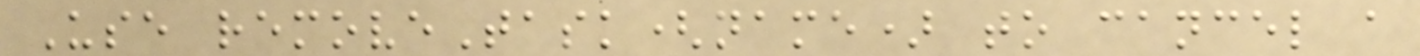Use removeTask(name) to cancel a
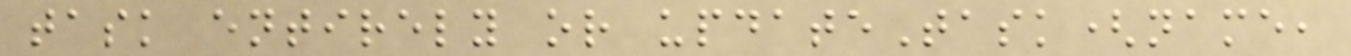task entirely or updateTask(name,
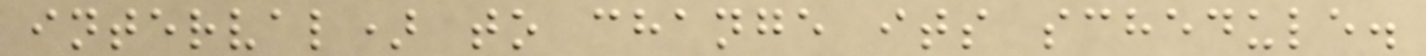interval) to change its schedule.
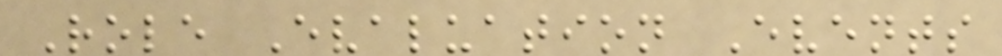Role Evaluation Events
